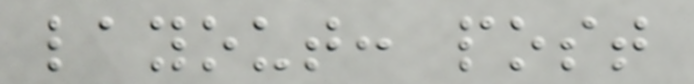layout: post
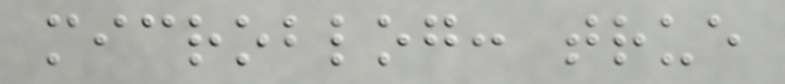microblog: true
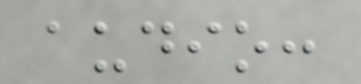audio:
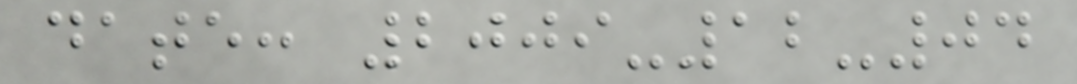date: 2009-12-04
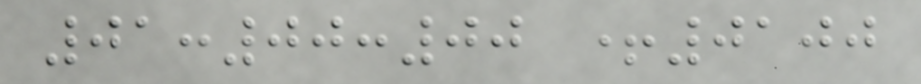01:00:00 +0100
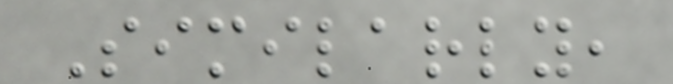Similarly,
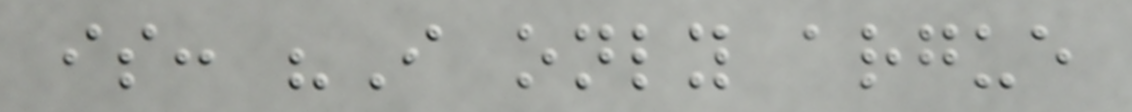is: "I only argue
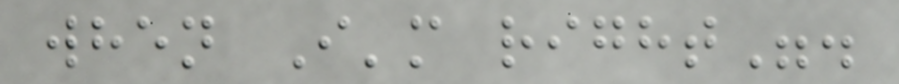when I'm right".
